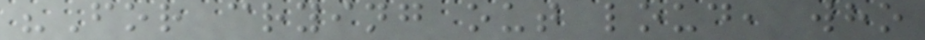"For crying out loud, who
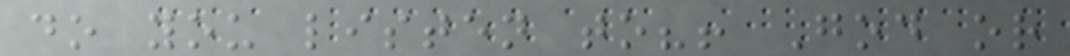do you listen to?! God or
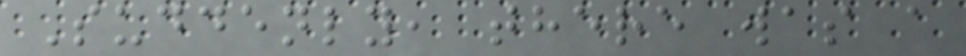Suddenly, there was a
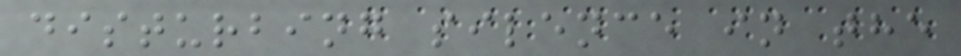disturbing silence in the
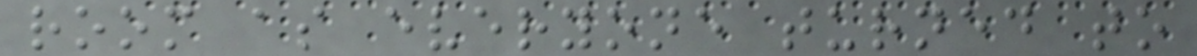room as everyone turned to
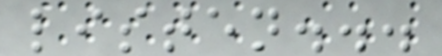listen...
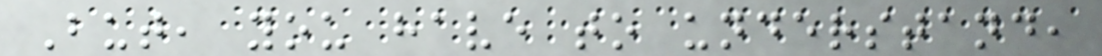But, you have to understand,
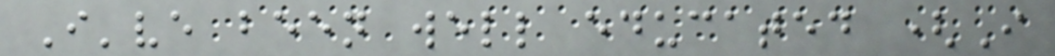I've been well educated (I
